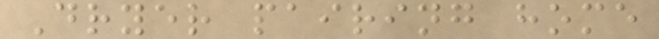Dryer pairing home
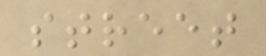street
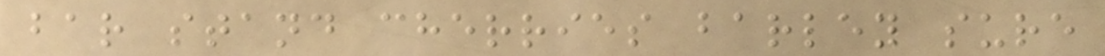bar stand cherries barley sure
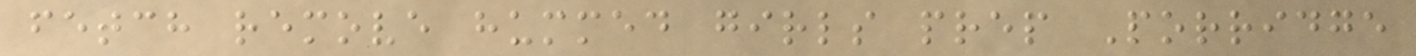fetch remove hummed girls prep Porridge
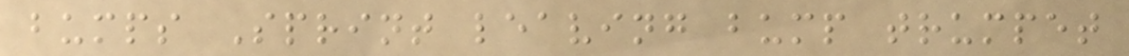bumps Sprint leaving bump trumpet
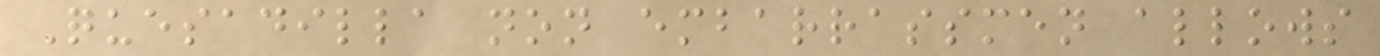Quesadilla non embarrassmen allows
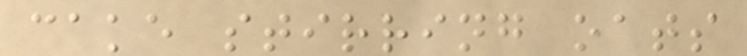cake stirring oats
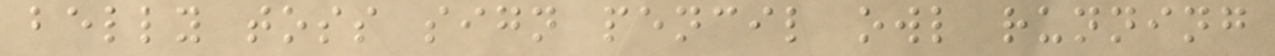belly toss sign pencil owl running
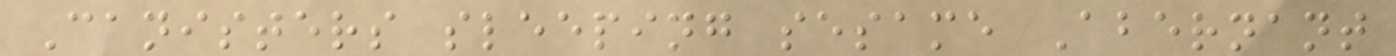Canisters sleeping sesame Abernant
